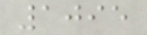1095
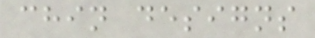chin designs
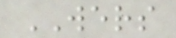WERS
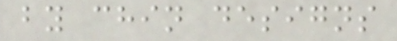by chin designs
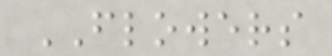FLOWERS
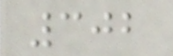302
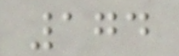174
